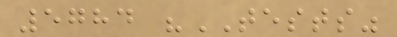5784 "TESTS"
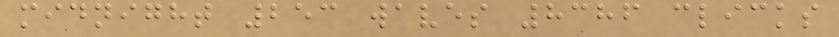midnight 253 waves 8386 clicks
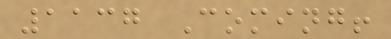1137 Coming!
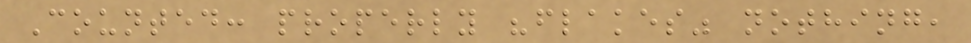Counted: properly "flakes" nothing,
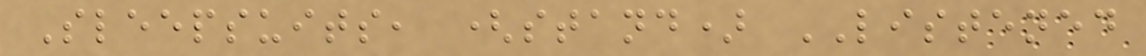Sleepsuits, (stand) LISTENED
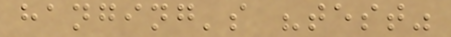hanging's "test"
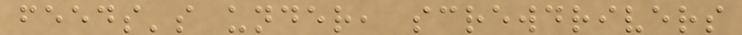feeds's under, screwdrivers
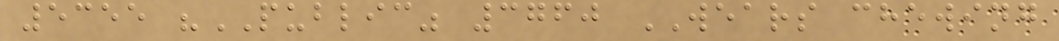5355 "PUBLIC" 3760 WEARS chewing
